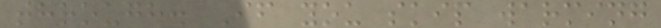through. If you skip warming
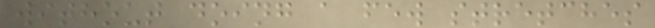without doing a few stretches
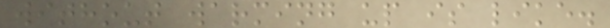without warming up is like.
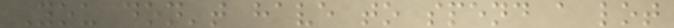You don't have to spend a lot
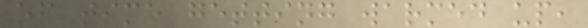of time getting warmed up,
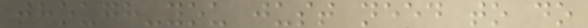though-you just need to do
